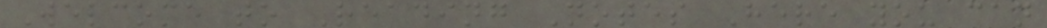Welcome to Reading Notes Here you can
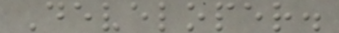Developer.
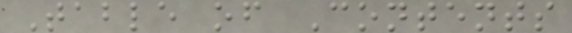Table of Contents
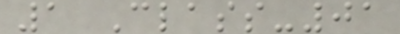1 Class-01
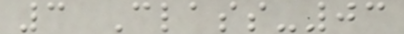3 Class-03
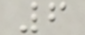6
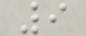9
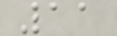11
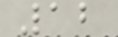12
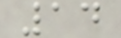14
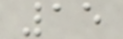15
